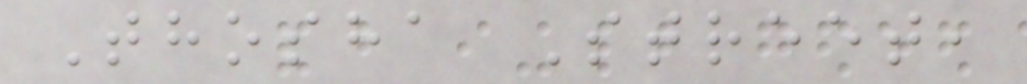Thosha Street,
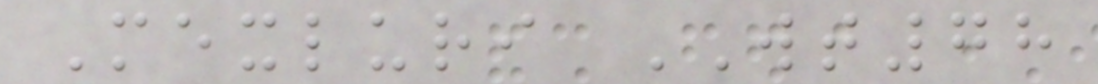Mexluri WT78
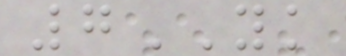7YK
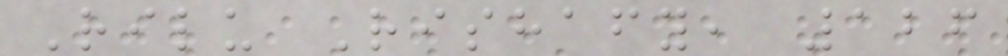Rilu Rishafy, 126
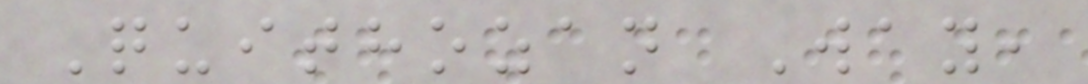Quithozan Way,
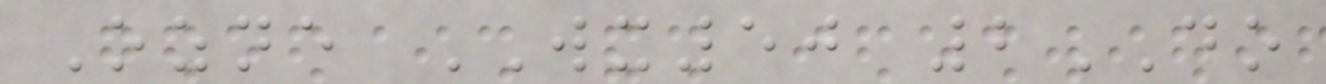Ozne WX50 2DO
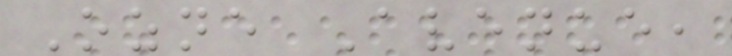Ozne Avenue,
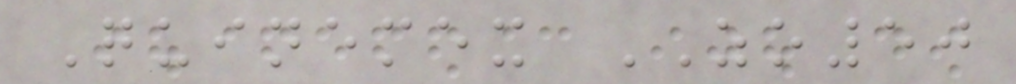Quinemex ZO50
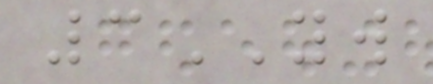3YW
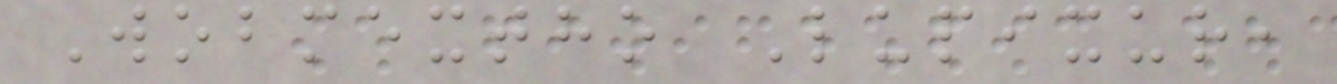Wobmextho Lupixur,
